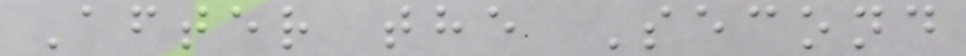After the Second
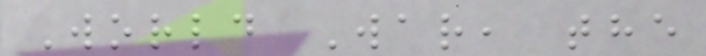World War, the
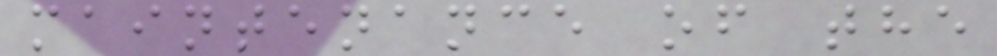maintenance of the
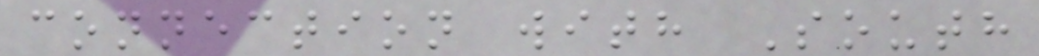connection with South
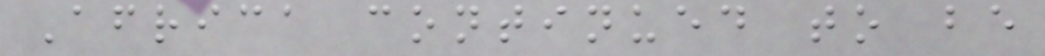Africa continued to be
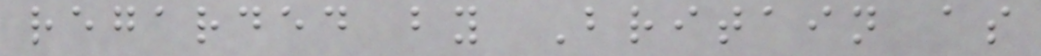regarded by Britain as
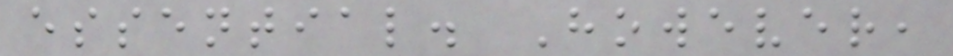essential. However,
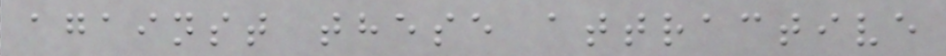against these attractive
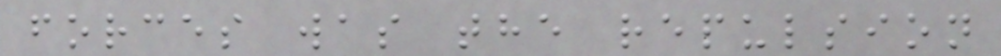forces was the repulsion
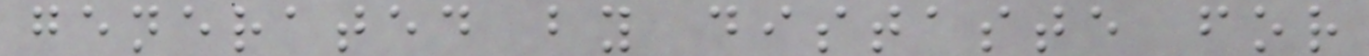generated by distaste for
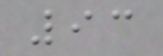93
